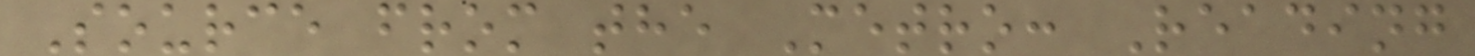Source from the Metro: Reading
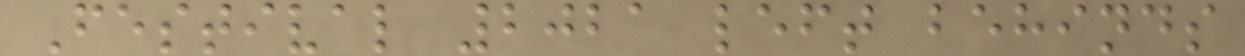Festival 2021 left behinds
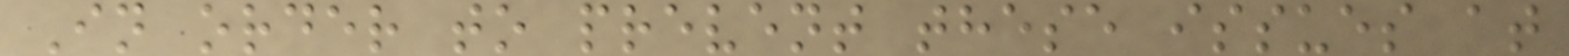In order to prevent these issues at
